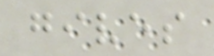gives
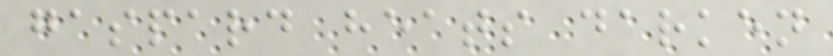gaspard heats darken
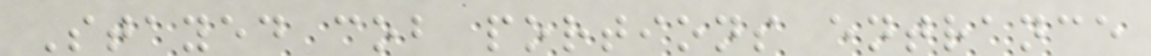Stayed cob portions entrance
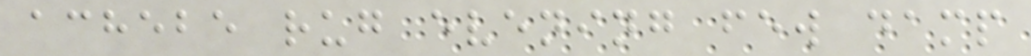achebe rug evening few damp
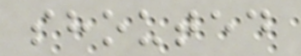shouted
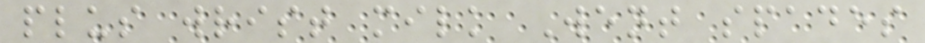plus wrist milk Went spades
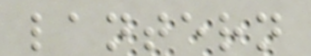lantern
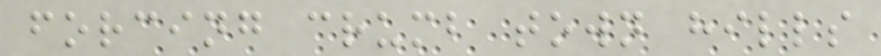forcing crumb town hills
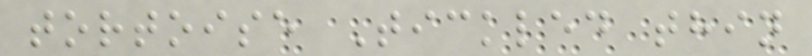tortoise Tickled thin
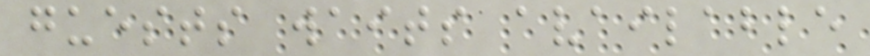guests waits available
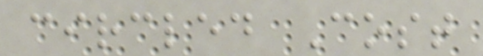circled Cost
